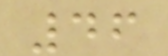46
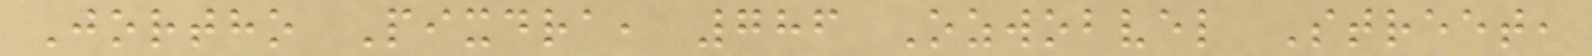Jortho Pixdra, 786 Ozwobvel Street,
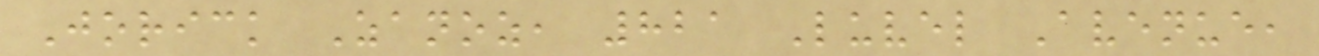Jorick Zanoz, 821 Luvel Avenue,
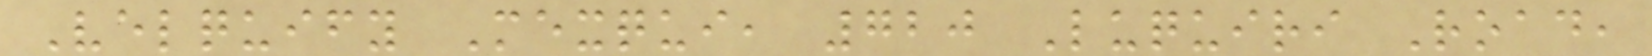Velquify Mexqui, 720 Luquiri Road,
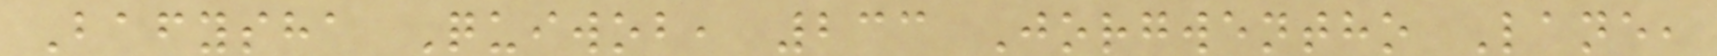Bafysha Quiwob, 233 Jorgwentho Lane,
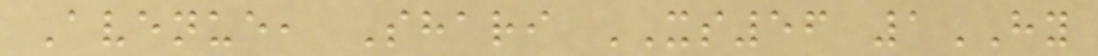Avenue, Shari XS56 1HY
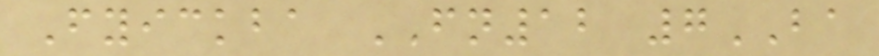Fyickba FN12 7BA
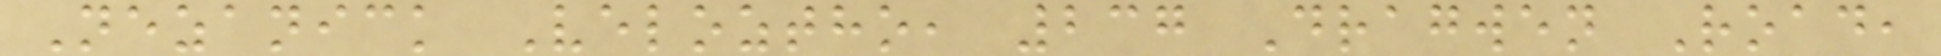Nezanick Veloztho, 237 Dragwen Road,
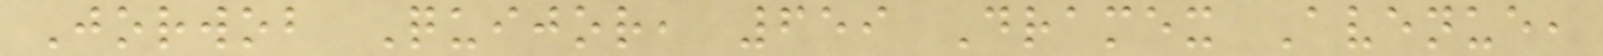Jorwob Quijor, 659 Dramex Avenue,
